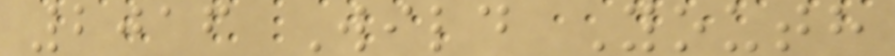2016 Wild Youth
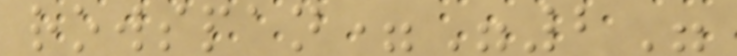rowspan="2"
